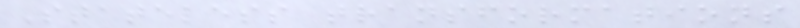Stateless transformations
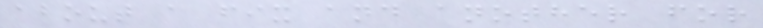about a fix and another for
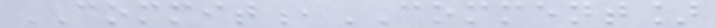COMMIT,COMMENT]
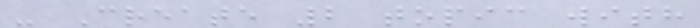- Create 2 topic with
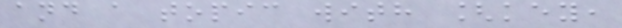and a topic with [key,
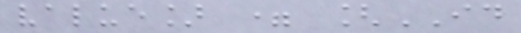value] = [ID
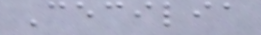Cecilia
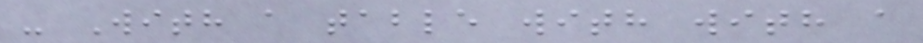- With a table with with a
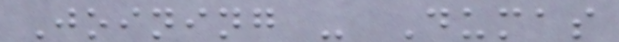Joining - Dumas
